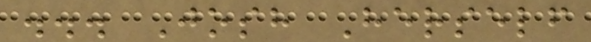... Josh Herself
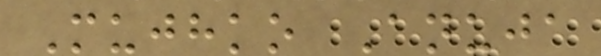Mujhko Anuja
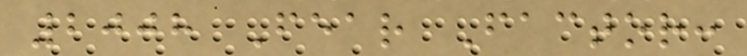2008 Fear Factor:
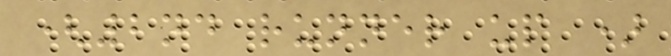(2nd runner up )
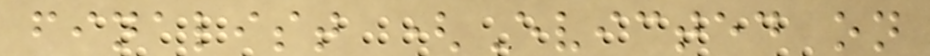finalist (Evicted on
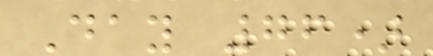Day 76)
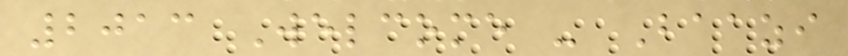2013 Welcome - Baazi
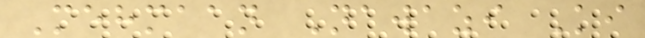Mehmaan Nawazi Ki
